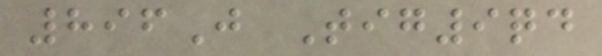896J Tig9qd
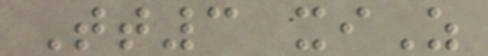Tt3 xiZ
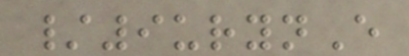/9urynE
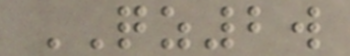QZ2w
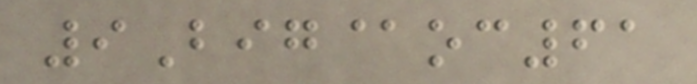9Big@oc61
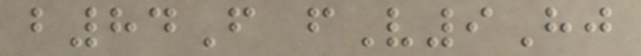b84F fV9Hj
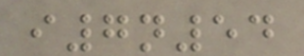i7n54
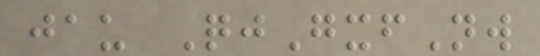jau QjGxfNw
